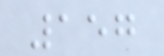157
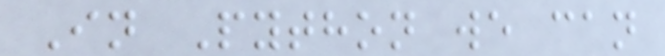In Python we can
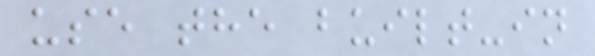use the built-in
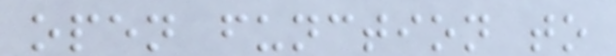open function to
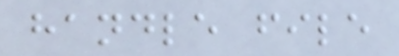handle file
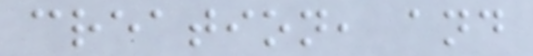creation, and
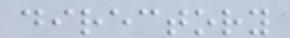directory
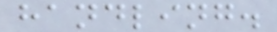handling.
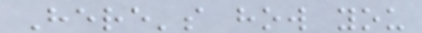Here's how you
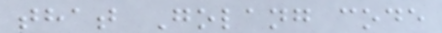that Golang code
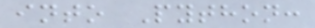into Python:
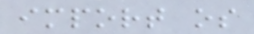import os
